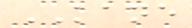KANE
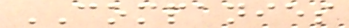COMPANIES
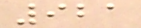921
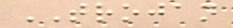TROJAN
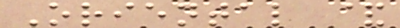Oriental &
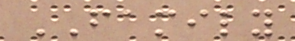FAMILY
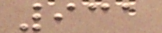931
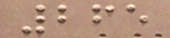265
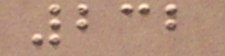232
